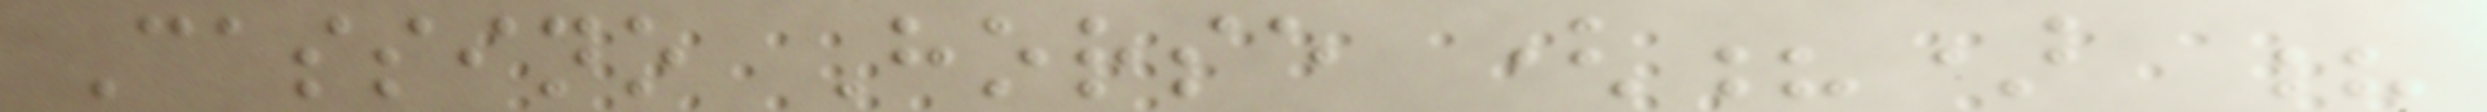Cassino Horse (?) ?
